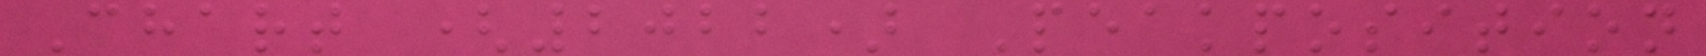Chart (2022) Peakposition
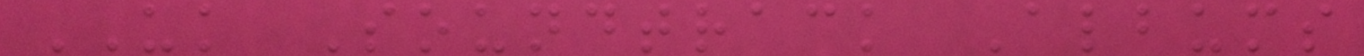UK Soundtrack Albums
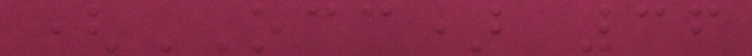(OCC) 36
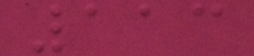113
